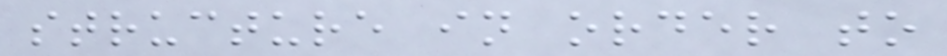structure in order to
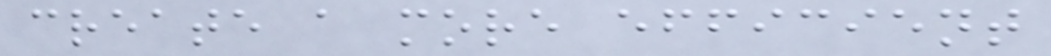create a more efficient
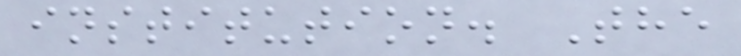institution. The
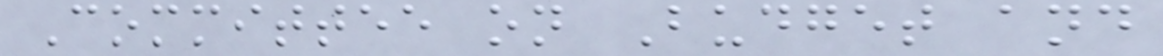Committee on Budget and
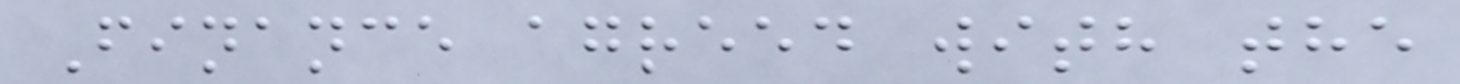Finance agreed with the
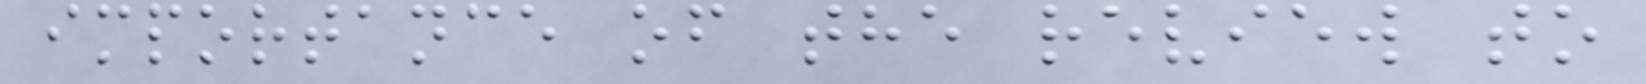importance of the review to
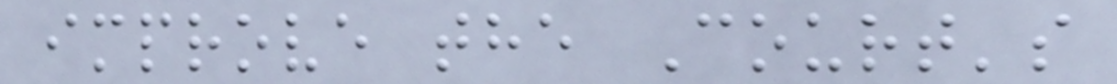improve the Court's
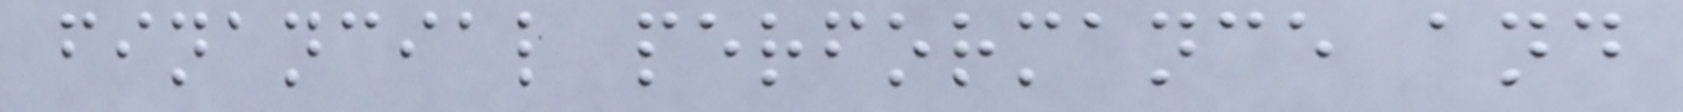financial performance and
